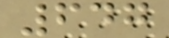647
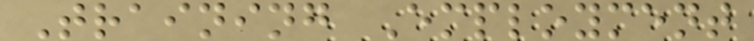Training Employment
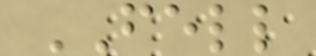FELL
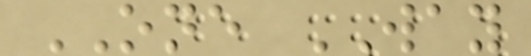ONE WAY
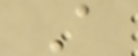A
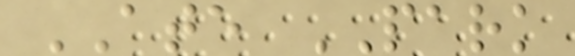ATE PARK
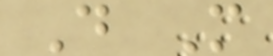D M
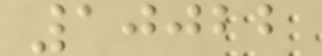10022
